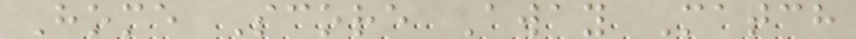Home Score Away Match
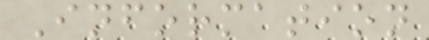Information
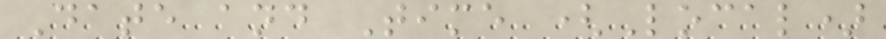Date and Time (Local)
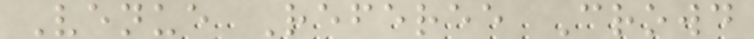Venue Referee Crowd
